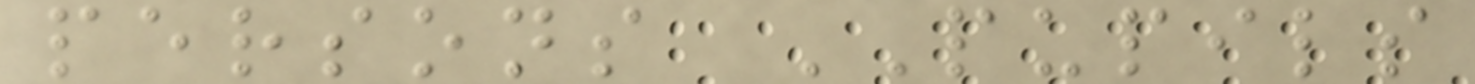persons PUPILS
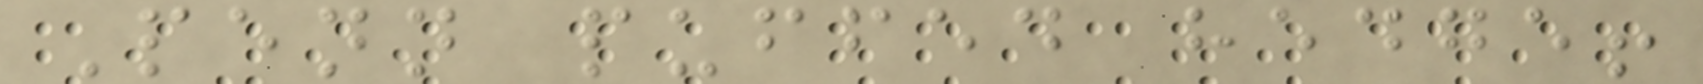Penn puffed hedge!
